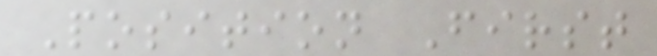Position First
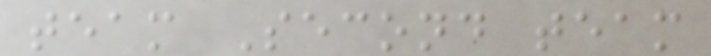team Second team
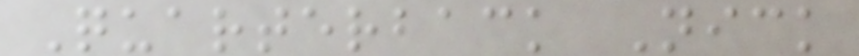Quarterback Nick
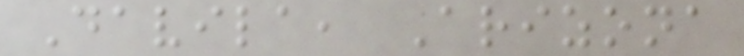Davila, Arizona
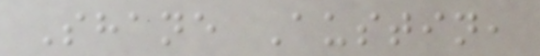Shane Austin,
